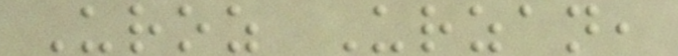Uroz Urzan,
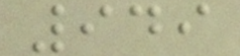949
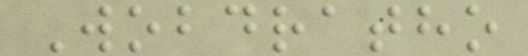Wobdratho
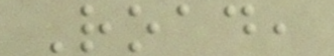Road,
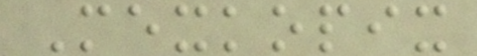Mexkopix
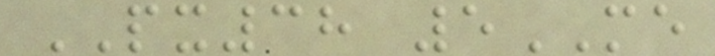PX38 5ME
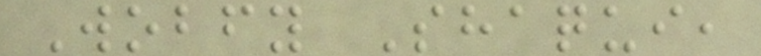Wobfy Shaqui,
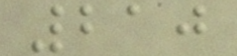210
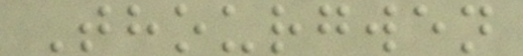Thourgwen
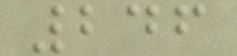246
